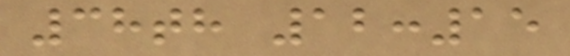38th 12:15
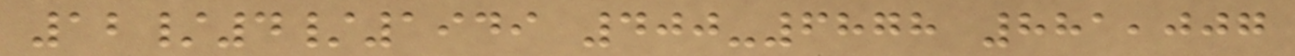12/4/1949 400-6878 881,007
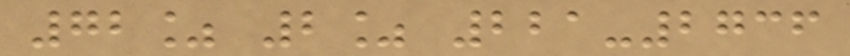72% 2% 221-2736
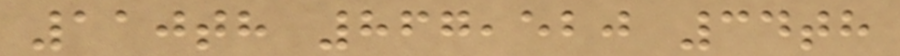110th 867,520 34th
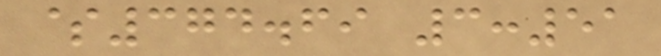$374.69 3:51
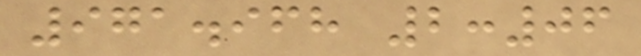971.968 2:06
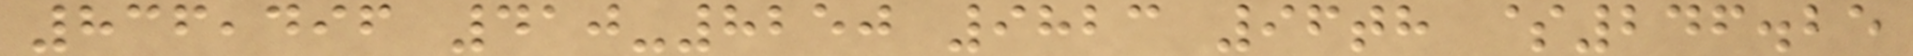836,496 410-8250 9823 96th $246.25
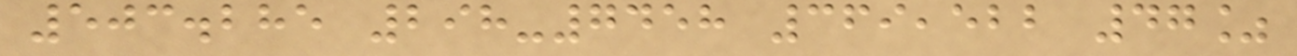503.285 298-7458 369,522 47%
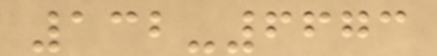132-6673
